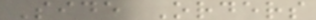Side Orders
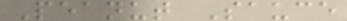Peanut Sauce
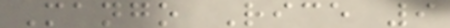Mango Rice 9
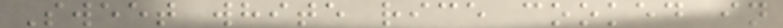Sweet white rice cooked in
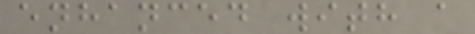enhanced with a
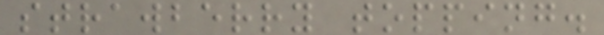strawberry topping.
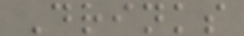Drinks
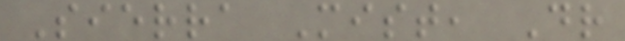Sierra Mist, Dr
